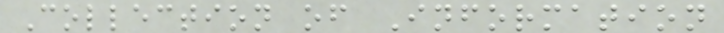Collection of Information
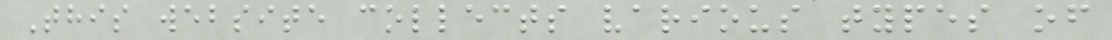This website collects various types of
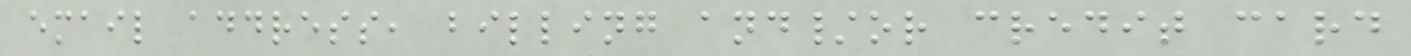email address, billing and/or credit card
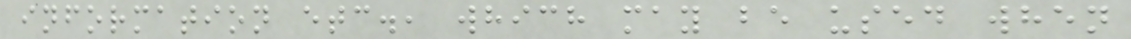information etc., which may be used when
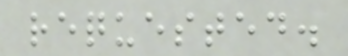requested.
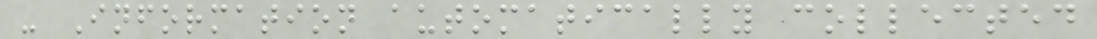- Information automatically collected
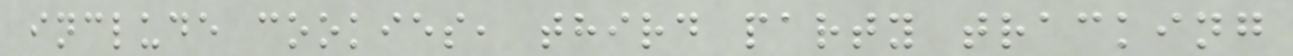include cookies, third party tracking
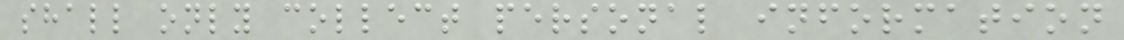shall only collect personal information
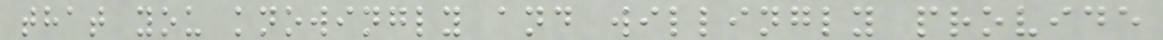that you knowingly and willingly provide
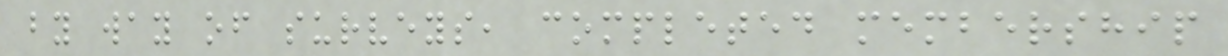by way of surveys, completed membership
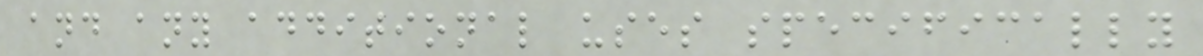and any additional uses specifically
